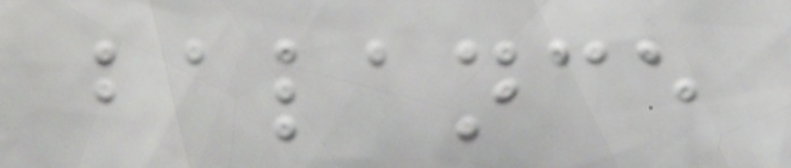balance
